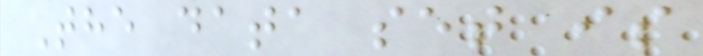The data set is
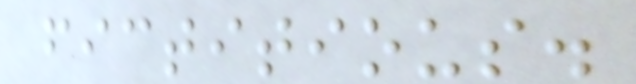fictitious.
